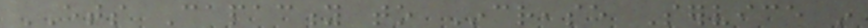ETS Capacity to Increase Service in
